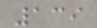139
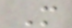M
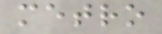metro
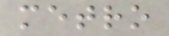metro
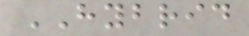HYBRID
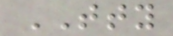TTY
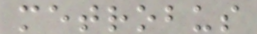metrobus
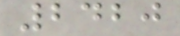2420
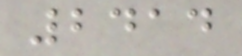2414
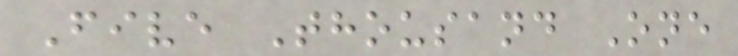Five Thousand One
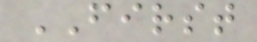FIRST
